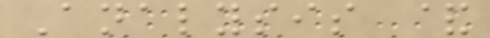Analysis &
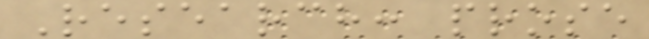Research: prose
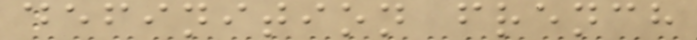definition french
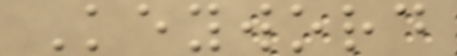Keyword
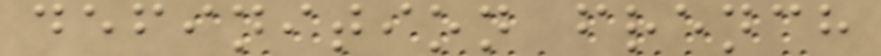definition french
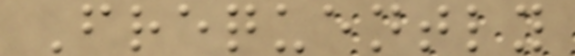Frequently
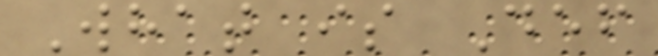What is Def
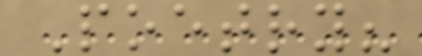Poetry?
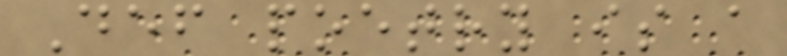Def poetry is a
